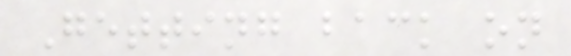Getting back on
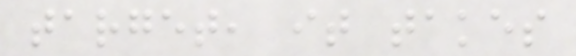target, it takes
